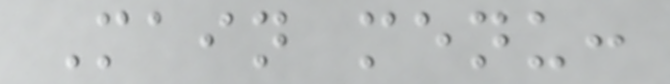Main menu:
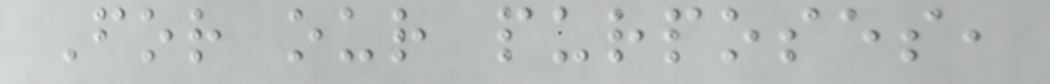For our purposes,
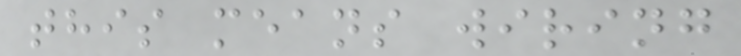this means wiring
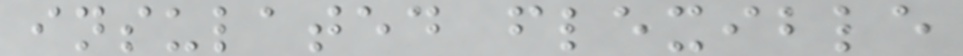insulated flexible
